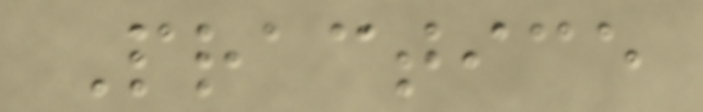Practice
